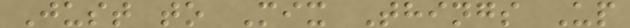Just to Mix Things Up
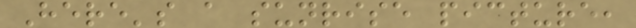Here's a sunrise picture,
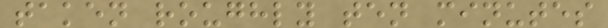taken roughly ten minutes
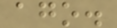ago.
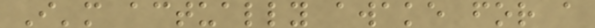I'm actually awake for a
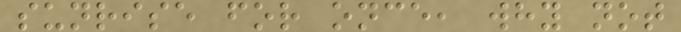sunrise for once, why not
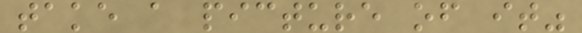take a picture of it"
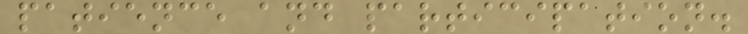patience and participation.
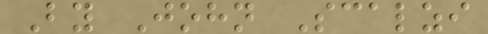By John Scalzi
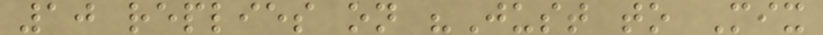10 replies on "Just to Mix
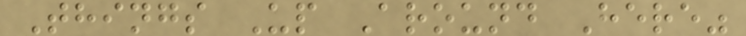Things Up Around Here"
